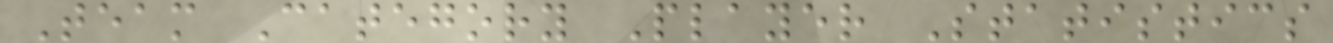Team Category Player Statistics
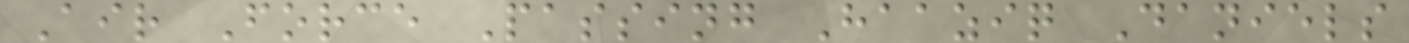Air Force Passing Haaziq Daniels
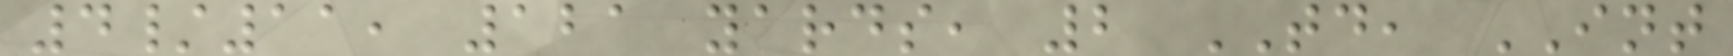4/11, 121 yards, 2 TD, INT
